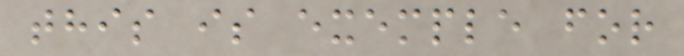this is exemple for
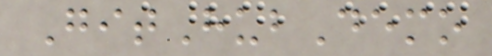GitHubDemo
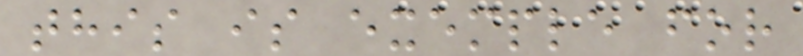this is exemple for
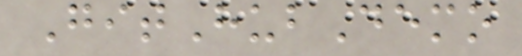GitHubDemo
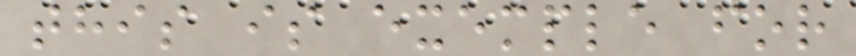this is exemple for
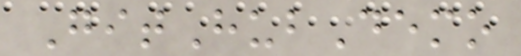GitHubDemo
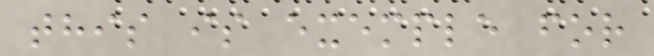this is exemple for
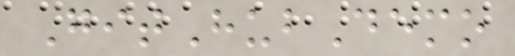GitHubDemo
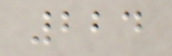224
